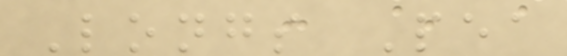Longs Pea
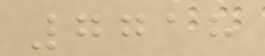7718
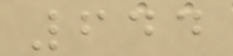644
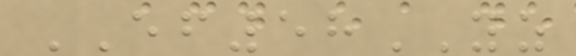EF58YZ
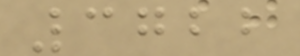3722
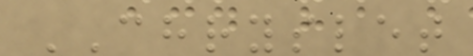CHRYSLET
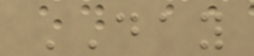DAY
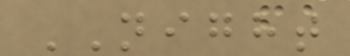NIGHT
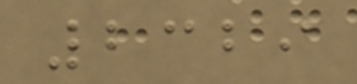2329
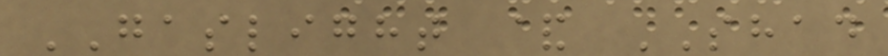GASLIGHT & SHAD
